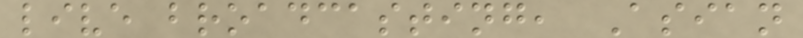live broadcasting, Asian
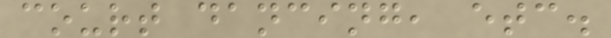court dancing, etc.
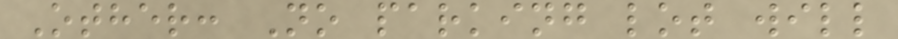Other: No parking lot will
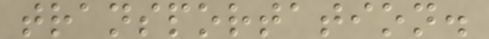transportation.
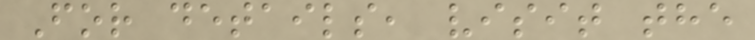For details, visit the
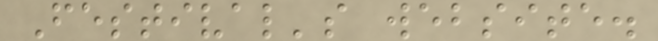Festival's website.
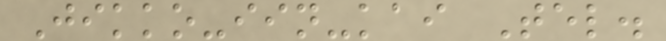Jikko-iin-kai Tel.
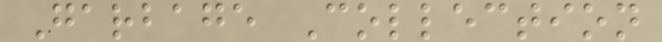Garbage Collection
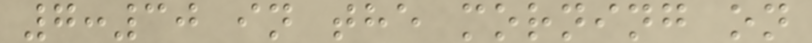7:30 in the morning on
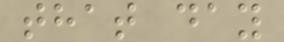that day
